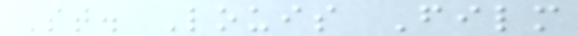St. Louis Film
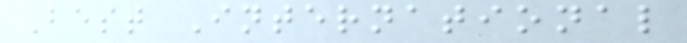Best International
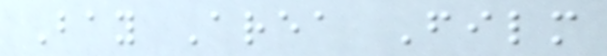Bay Area Film
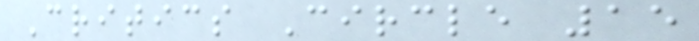Critics Circle 15
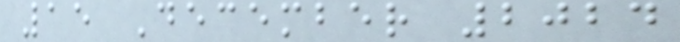15 December 2024
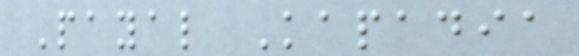Payal Kapadia
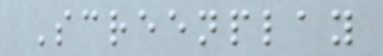Screenplay
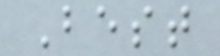Best
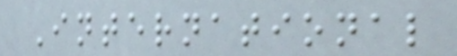International
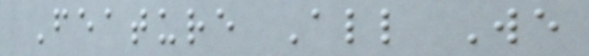Feature All We
